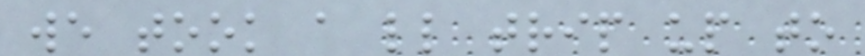we took a little trip up to
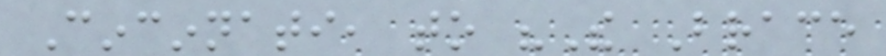Cincinnati, to "The Brace
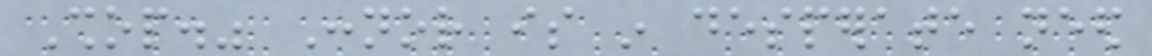Shop." Connor is in desperate need
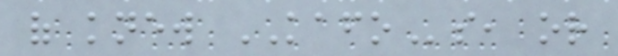of knew KAFOs, or
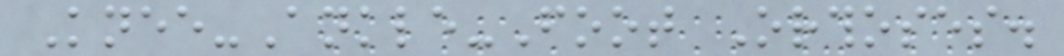Knee-Ankle-Foot Orthoses.
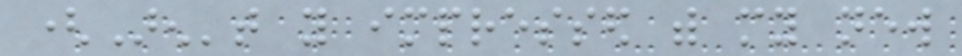(Aren't you impressed with my new
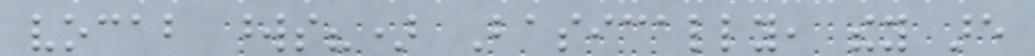vocab words?) Basically, they are
